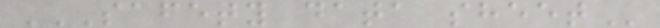SAFETY DATA SHEET
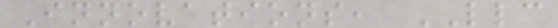Innovations, LLC
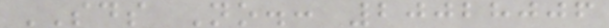SDS No.: 20028006
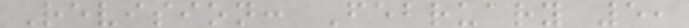Revision: February 5,
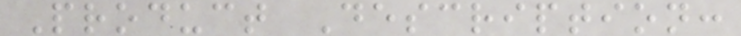Product Description:
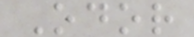Odor
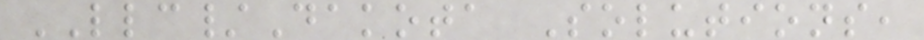LLC/Dakota Solutions,
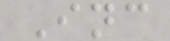Inc
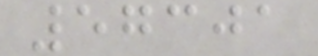57301
